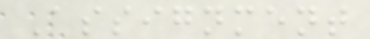Assignment
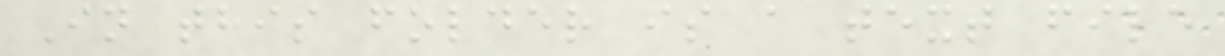In this folder is a text file
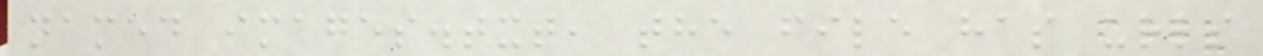named images.txt, the file has urls
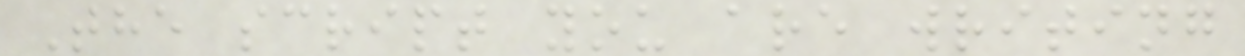The script you are writing
